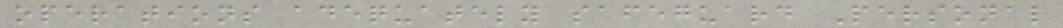operations adequately safeguard Personal
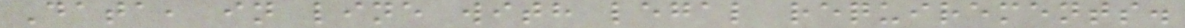Data, in line with legal requirements.
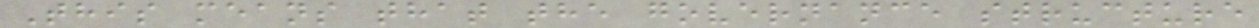This means that the governance structure
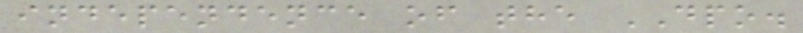independence of the DPO.
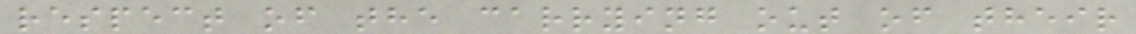respect of the carrying out of their
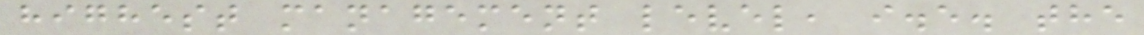highest management level, i.e. the
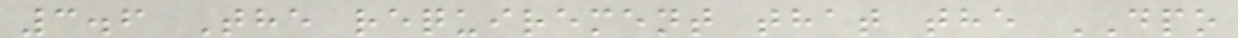3.6 The requirement that the DPO
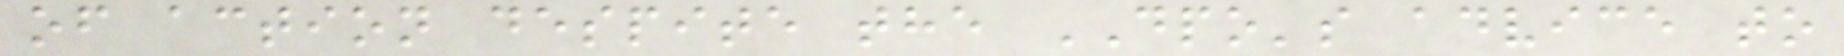of action despite the DPO's advice to
